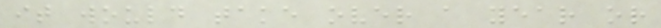it would take over a year or
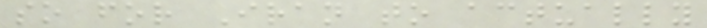so for Iran to actually
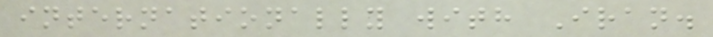internationally with Iran.
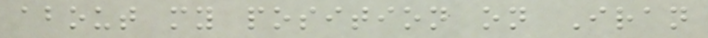about my position on Iran
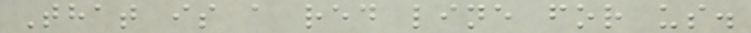That is a red line for us.
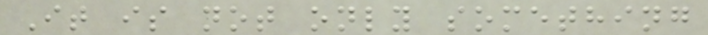It is not only something
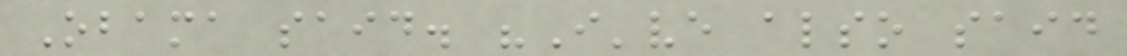Obama said. "I've also said
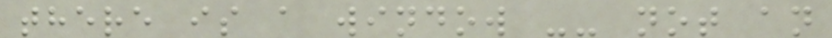there is a window -- not an
